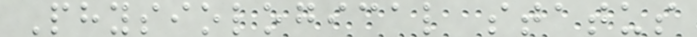Physiological status
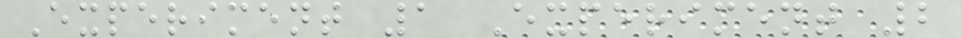Experiment 1 Experiment 2
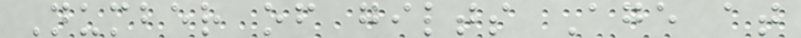Number of gilts Age at
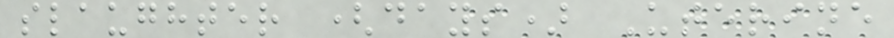slaughter (days) Uterine
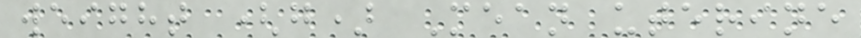weight (g) Mean uterine
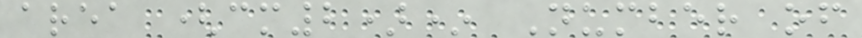area (cm2)* Number of
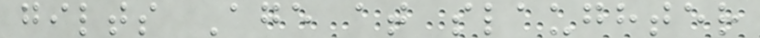gilts Age at slaughter
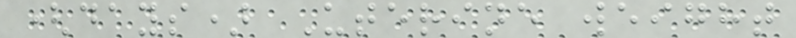(days) Uterine weight
